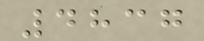4837
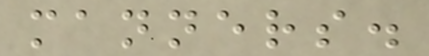manners.
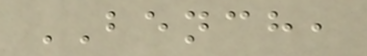BENCH,
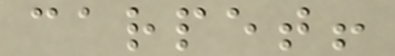carpet!
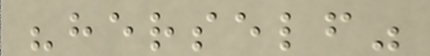"herself"
